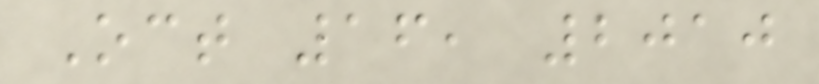Oct 16, 2010
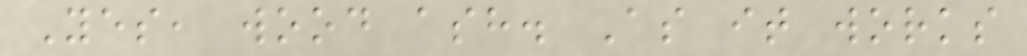Yes, wood ash. As it works
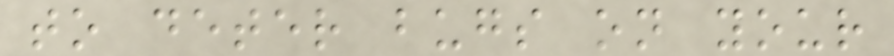to deter bugs on your
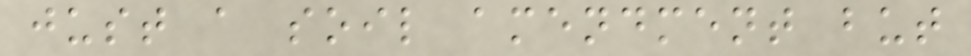just a soil amendment but
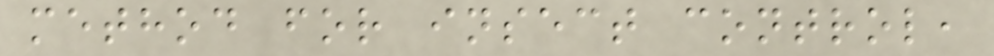method for insect control,
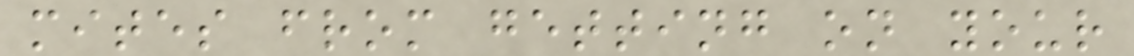mites from getting on your
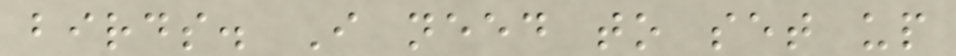birds. I need to set up
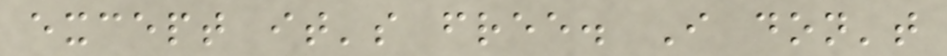except it's free. I don't
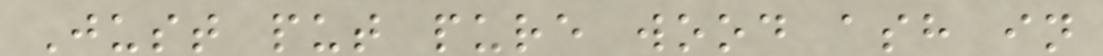Just put pure wood ash in
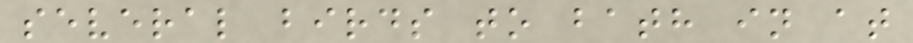several birds to bath in at
